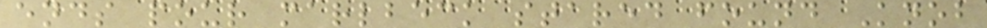ends pour marlbeck stared found Knob
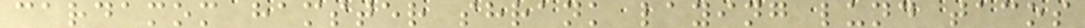cardamom hamster shrank laying lund tacos
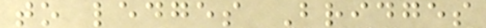to ledges Bridges
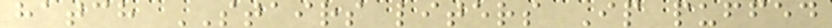hatch STAIRS liters Ip puffed
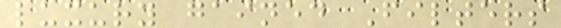luxury gained Filters
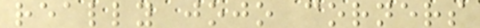really jojo corners
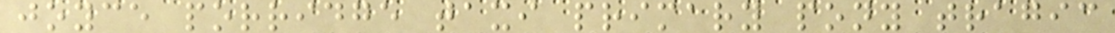joyce porridge taxi primary pony tragic
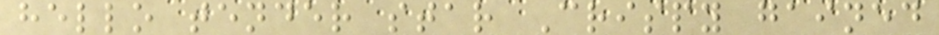hello tender star Crispy gained
